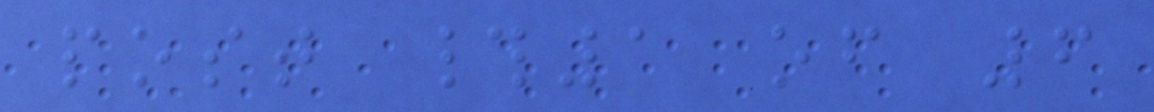post #1 of 6
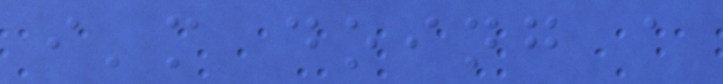i'm doing a
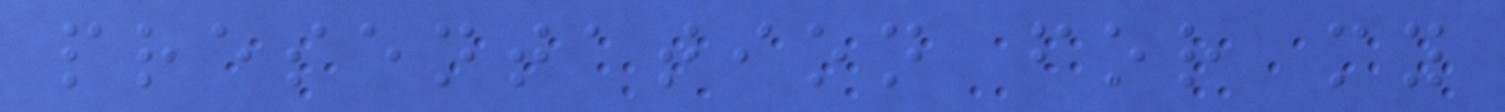presentation for my
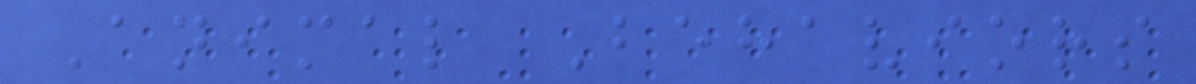Animal Behaviors
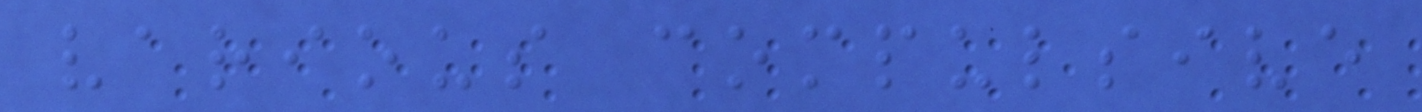various compulsive
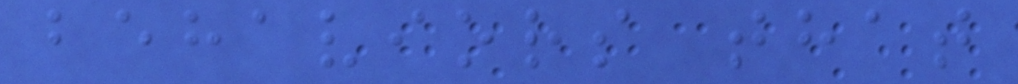behaviors that
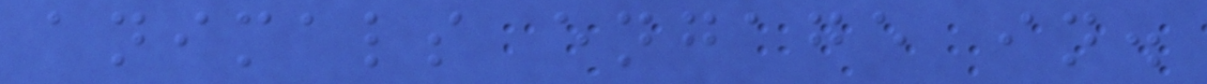animals engage in.
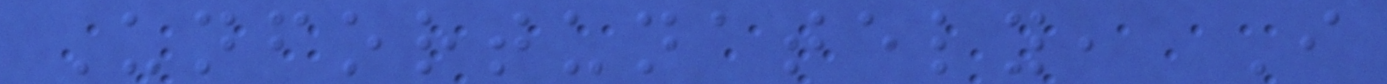Unfortunately, I
